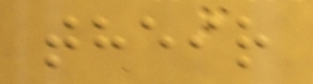their
